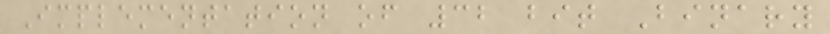Implementation of 32 bit Binary
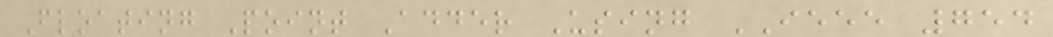Floating Point Adder Using IEEE 754
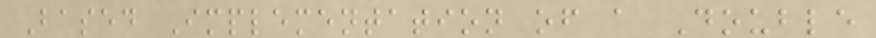Based Implementation of a Double
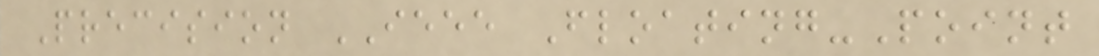Precision IEEE Floating-Point
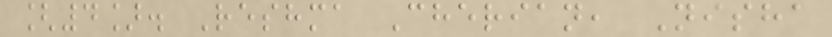[4]. Reshma Cherian, Nisha
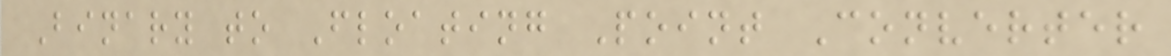Binary to Floating Point Converter
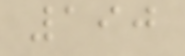190
